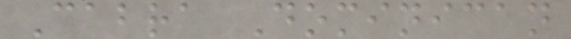Cabra Dominican
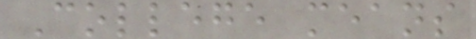College means
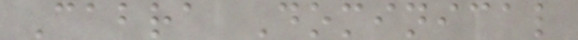Cabra Dominical
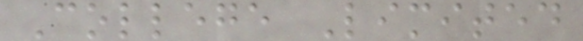College Limited
